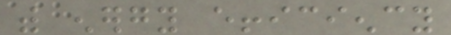with energy efficiency
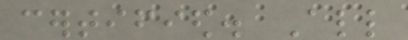certified. All
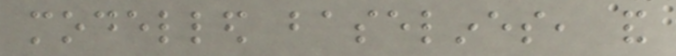modelled baselines, and
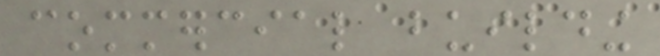commercial building
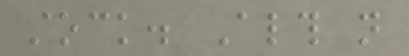stock. Although not
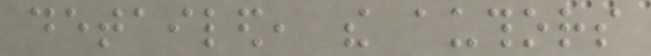detailed, the authors
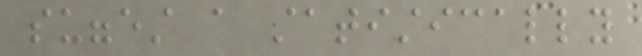suggest a statistically
